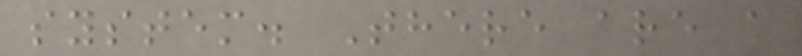system. There are a
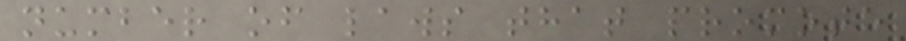number of laws that promote
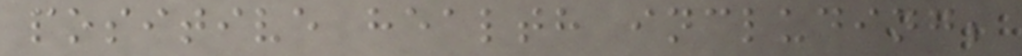positive health including;
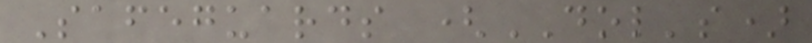Safeguards (DOL's)
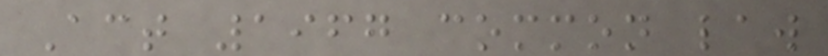Act 1967 common law
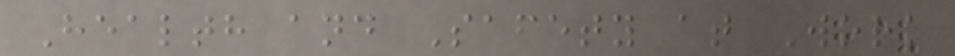Health and Safety at Work
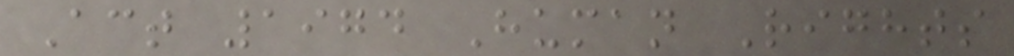Act 1974 Human Rights
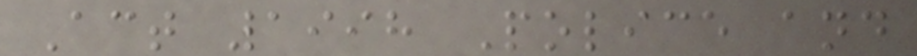Act 1998 Police and
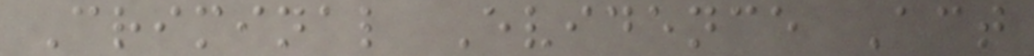Criminal Evidence Act
